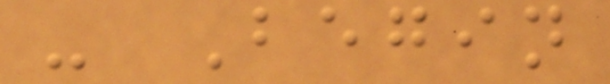- Begin
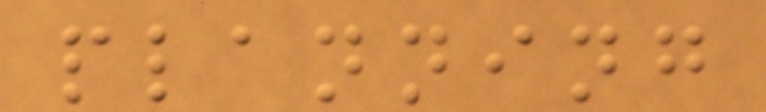planning
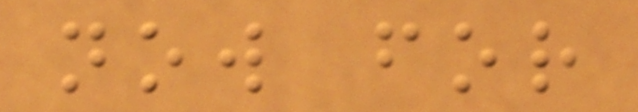now for
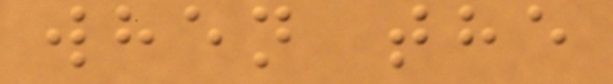when the
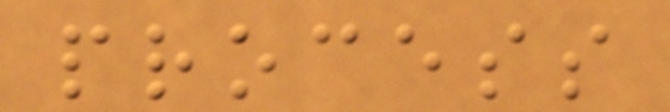process
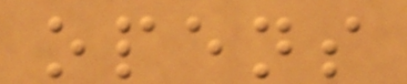opens
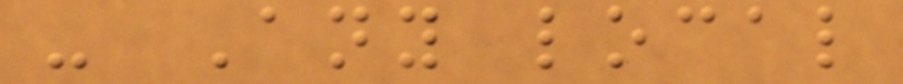- Any local
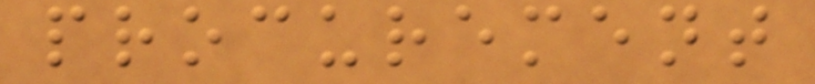procurement
